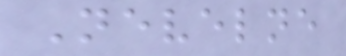Nevelne
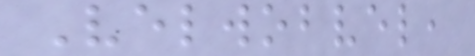Velwobvel,
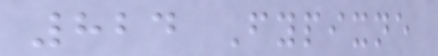824 Fypixne
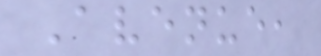Avenue,
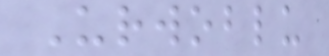Urwoblu
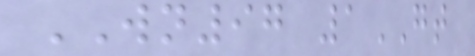WN97 1GT
